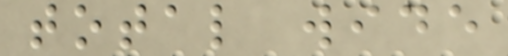total wide
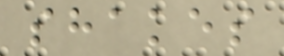shakes
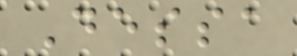Dessa
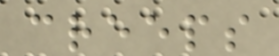creeps
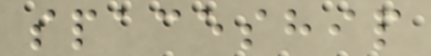spaceship
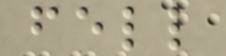fell
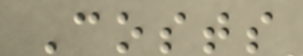Costs
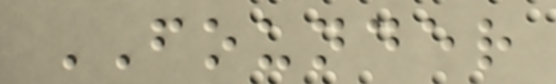FOUNDER
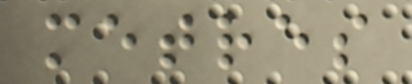metres
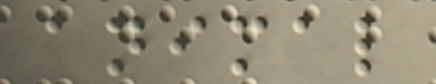animal
